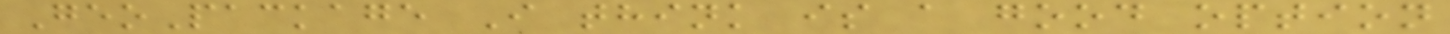GeoPackage I think is a good option
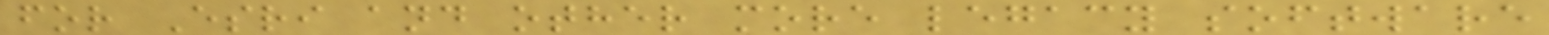for Esri and other more legacy software
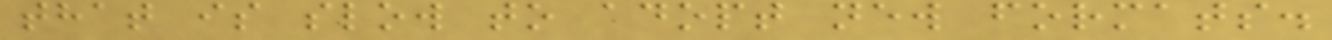that is slow to adopt new formats.
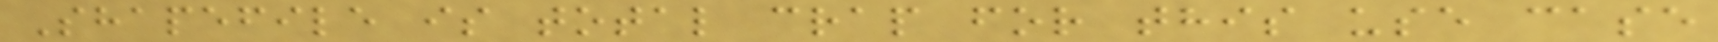Shapefile is total crap for this use case
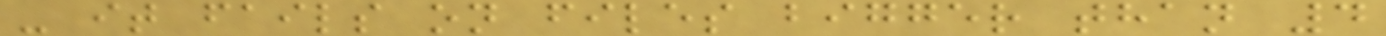- it fails on files bigger than 4
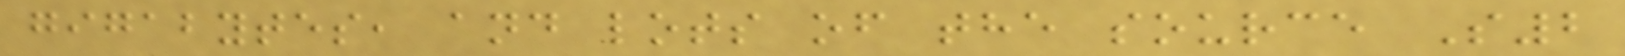gigabytes, and lots of the source S2
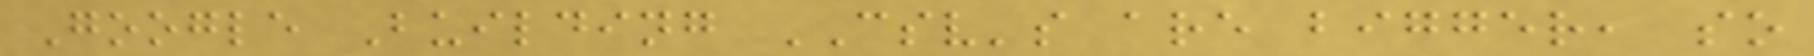Google Building CSV's are bigger, so
